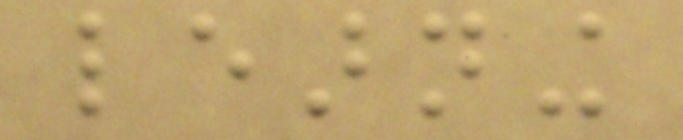learning
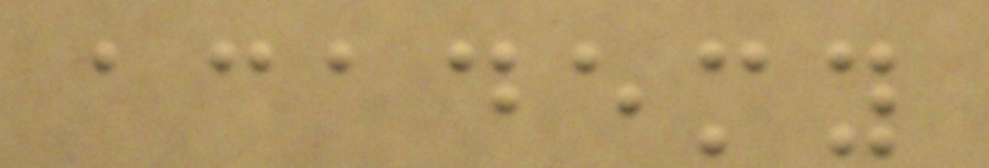academy
